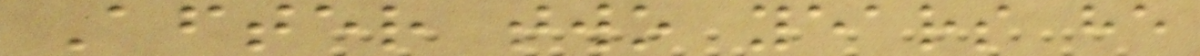After two years he
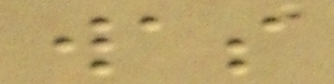was
